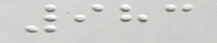983
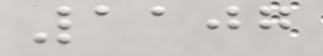1107
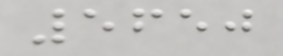5650
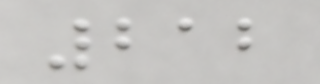212
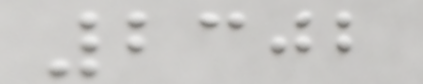2302
